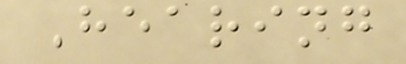Hearing
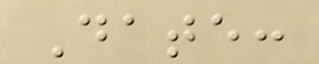Date:
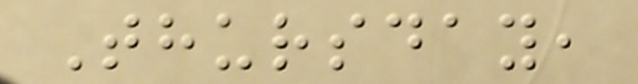Thursday,
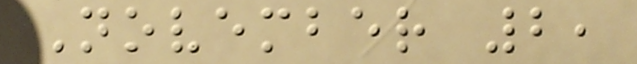November 2,
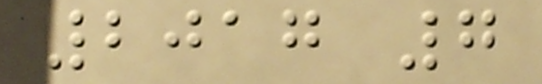2017 7
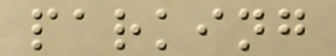parking
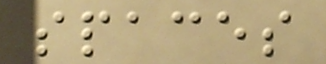spaces
